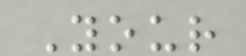Your
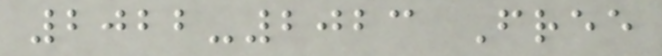2022-2023 Free
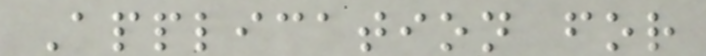Application for
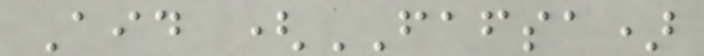Aid (FAFSA)
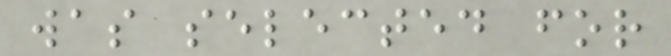was selected for
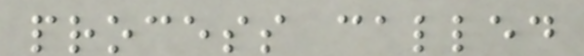process called
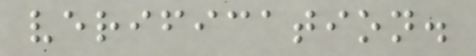verification.
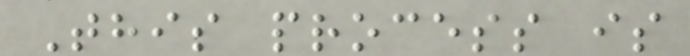This process is
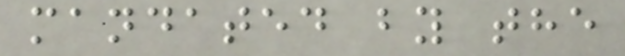mandated by the
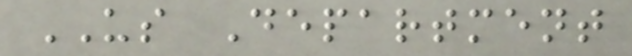US Department
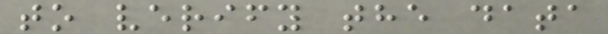to verify the data
